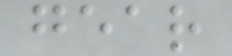gear
